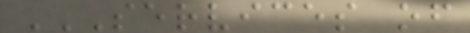SERVICES OF
